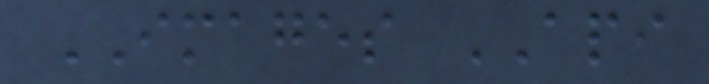IMAGES API
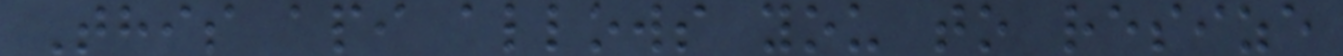This api allows you to resize
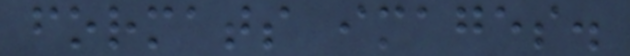formats images.
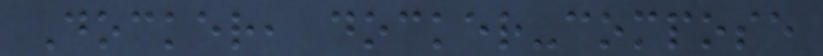Docker, docker-compose
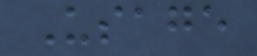Usage
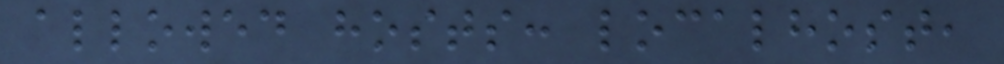allowed hosts: localhost,
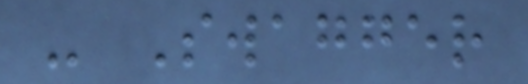- Swagger
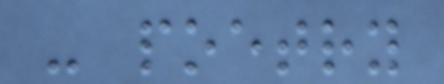- poetry
